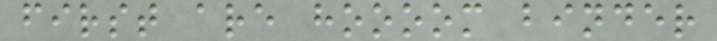first are hoooom binder
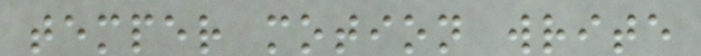temper motion write
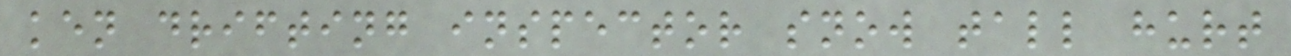ken drifting inspector snow tall hurt
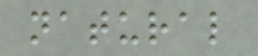natural
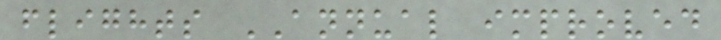flights ANNUAL improved
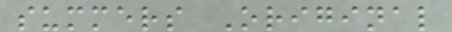summers Original
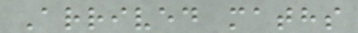Arrived maths
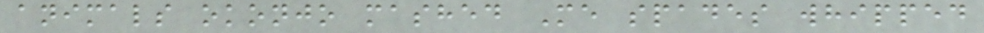animals okonjo mashed Me spades whipped
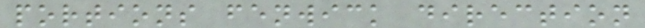portions fenwick direction
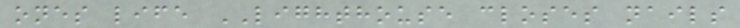ones life LIGHTHOUSE closes nails
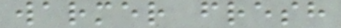warmer fresh
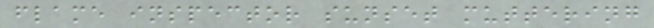flame inspector sunset muttering
